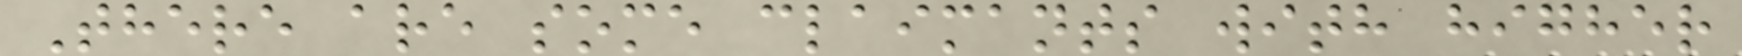There are some claimants with higher
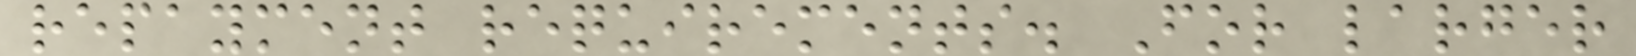repayment requirements. For larger
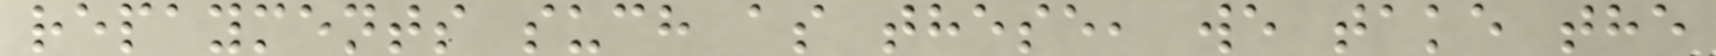repayments such as these, we take the
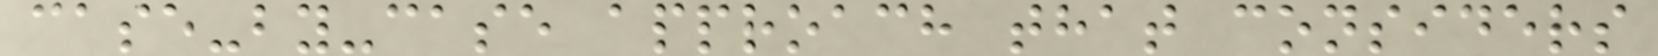case-by-case approach that considers
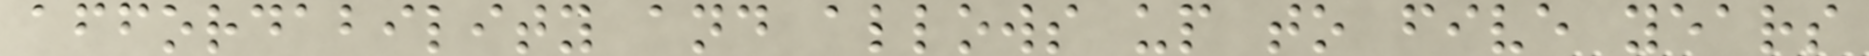affordability and allows up to five years
